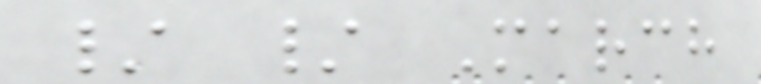/ / March
